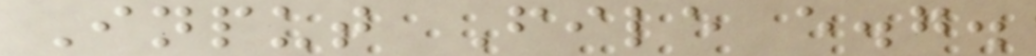Input File e.g.
